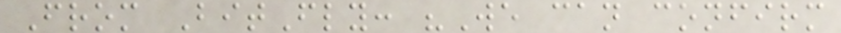From BitFly: "We can confirm
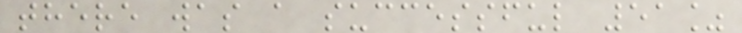there was a successful 51%
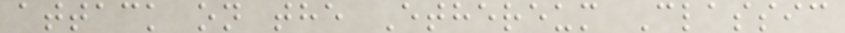attack on the Ethereum Classic
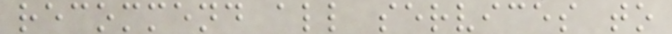recommend all services to
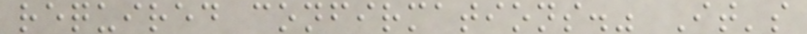required confirmations." It's
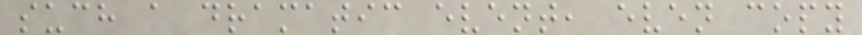such a dramatic event, even copy
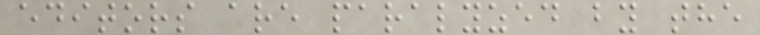editors are paralyzed by the
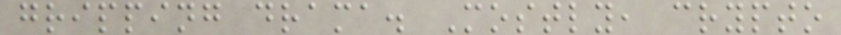gripping drama. Mostly, crypto
